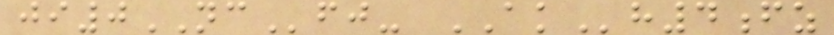ji0NCfj- AKh4fz
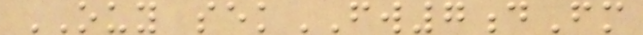OUY sekFW7dFm
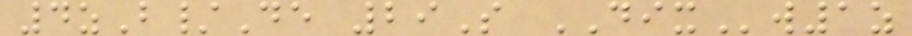4zB/De 29S DIXw1z
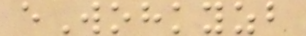eWohkyzb
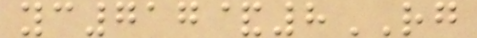yc717&8RG
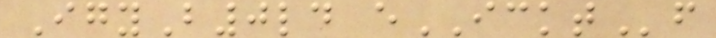IgyB0ld eICKTf
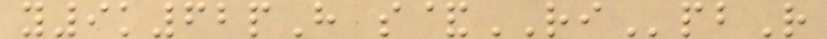y9k62pH s&RIpbR
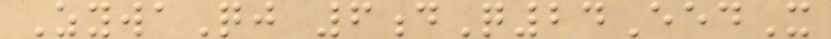ZywaQj 6dQ24EedX
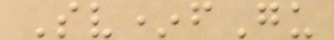Sv*fGu
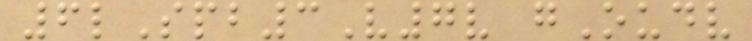6lSpb3V7v gOudv
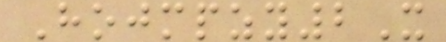Hojmpzy2X
